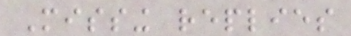Missing replies
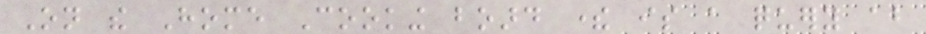On the Home Cooking board there is a query about
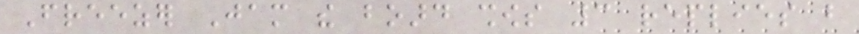Freezer Jam the board shows 3 replies but
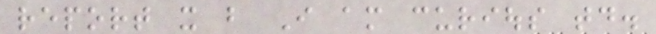report it but I am curious today.
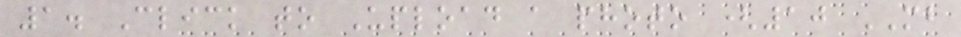1. Click to Upload a photo (10 MB
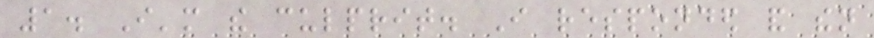1. I'm the culprit. I responded and then
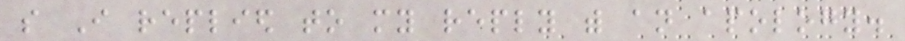so I replied to my reply with an apology.
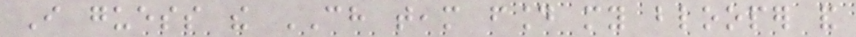I guess the CH team found my blooper and
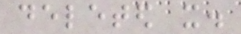deleted it.
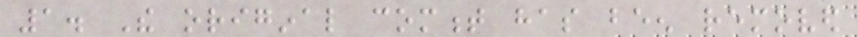1. The original comment has been removed
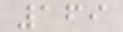169
